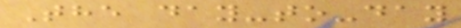The day-to-day
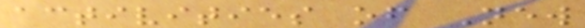activities of New
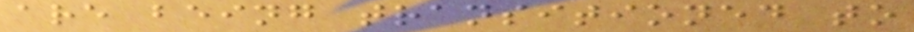are being transitioned to
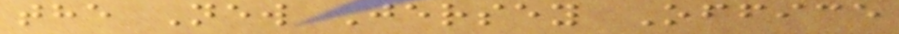the New Jersey Office
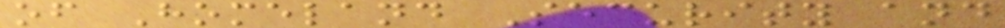of Homeland Security and
